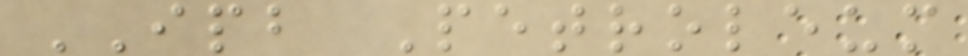IPB Petroleum
